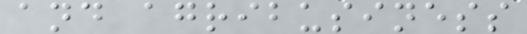and agribusiness
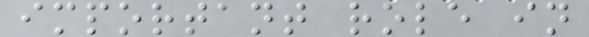important role in
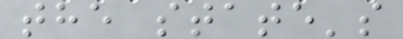the state's
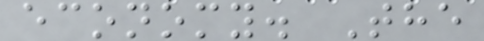economy. The
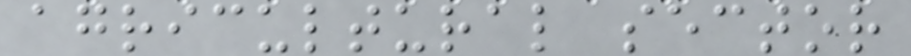agricultural sector
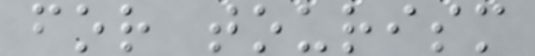for tourism
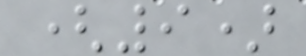(9)
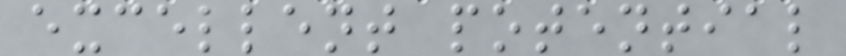excellent potential
